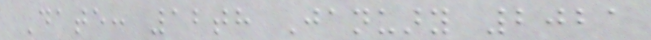Date: 12th January 2021
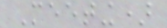Meeting)
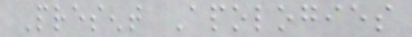Present Apologies
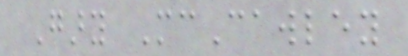Gary McCawley
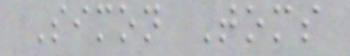Simon Toms
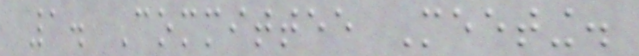1. Committee Meeting.
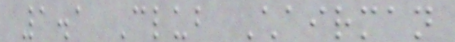1.1 Club Chairman
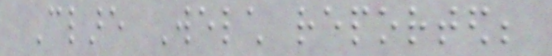Clare Welch reported;
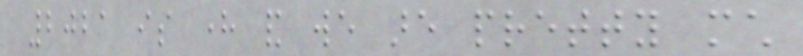2021 is here and we are pretty much
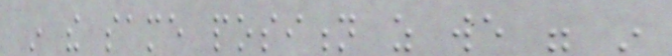in the same position as we were in
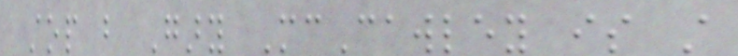stop but Gary McCawley is still
